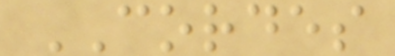CORDES
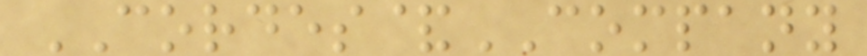CORDES&COMPANY
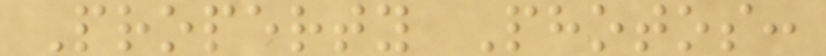Property Photos:
